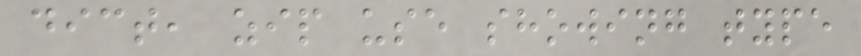dict, zip use showing type
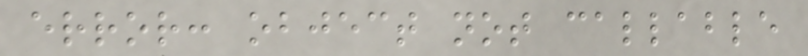error: object not callable
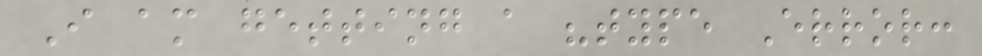I am getting a "type Error:
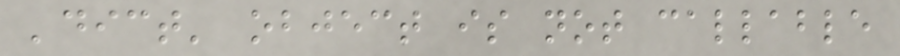'dict' object is not callable
